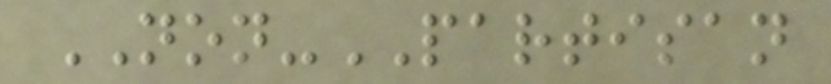NON-PARTISAN
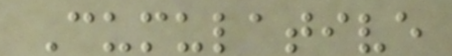Cumulative
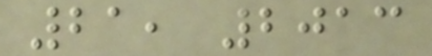21, 2013
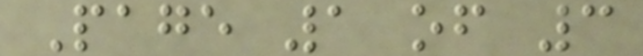Page 1 of 3
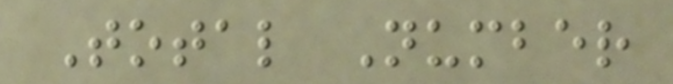Total Number
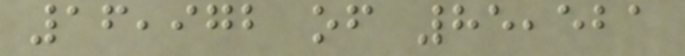16,972 of 85,521
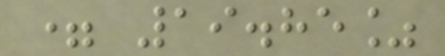= 19.85%
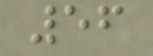56
